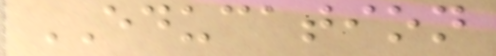EDUCATION
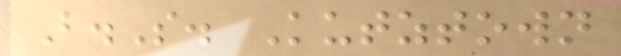B.S. Kutztown
